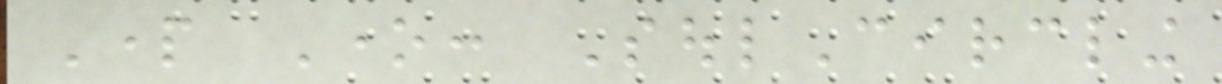Part One: SoulCircling
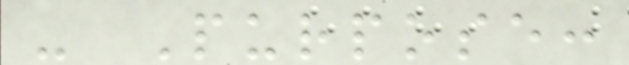- Purpose:
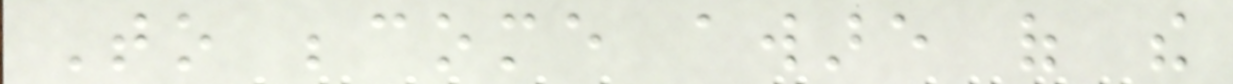To become aware of the
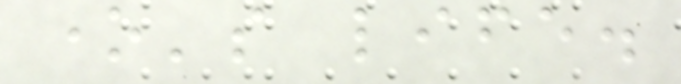one's life.
